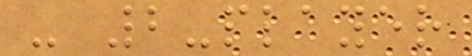- 2-player
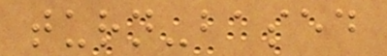turn-based
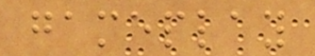gameplay
